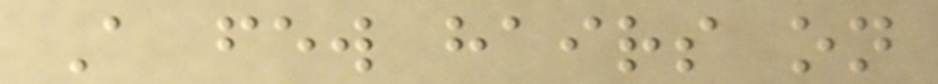A few hairs on
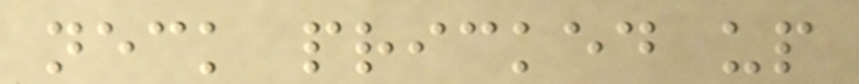neck pricked up
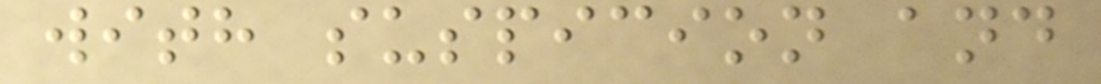with suspicion and
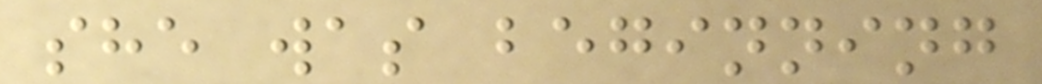she was beginning
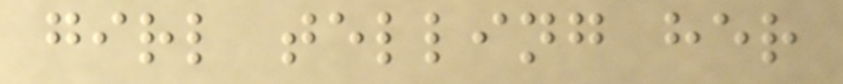girl telling her
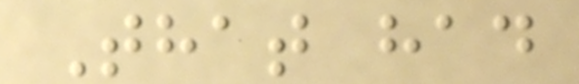That had
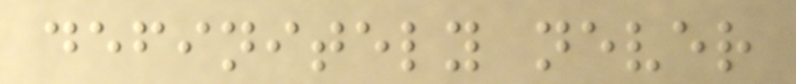definitely never
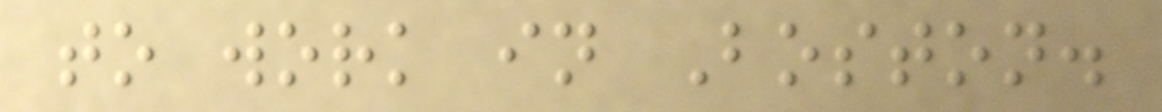to work in Boston.
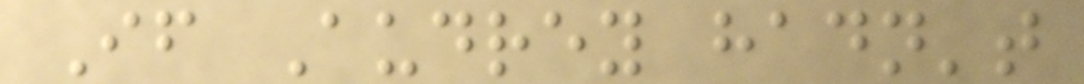If Audrey hadn't
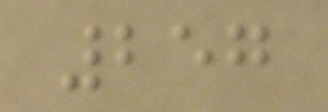257
